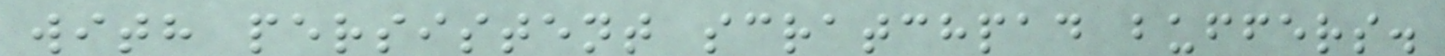with persistent scratchpad buffers.
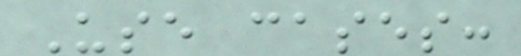Use cases:
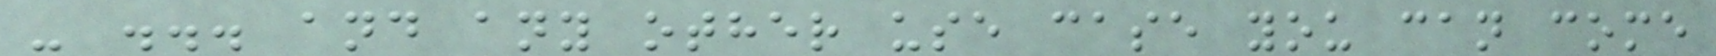- ... and any other use case you can come
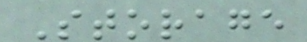Storage
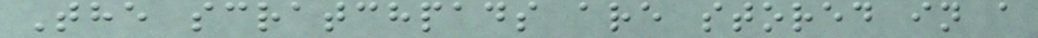The scratchpads are stored in a
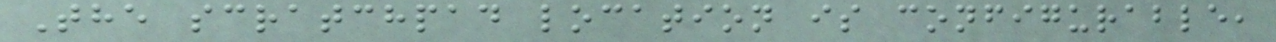The scratchpad location is configurable,
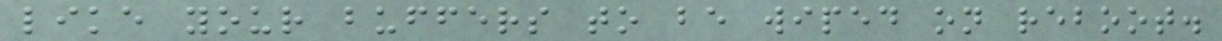like your buffers to be wiped on reboot.
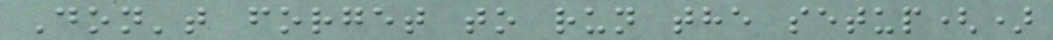Don't forget to run the setup()
